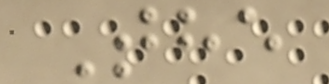The
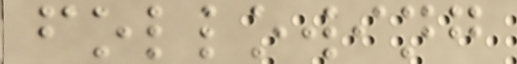following
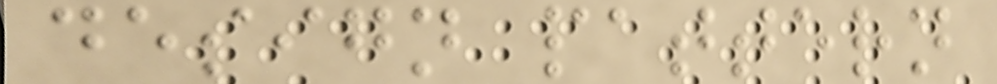design pattern
